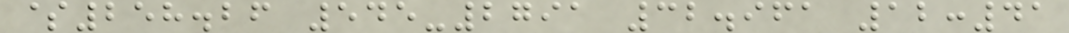$258.26 545-2791 32.961 12:41
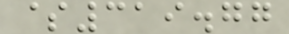$319.77
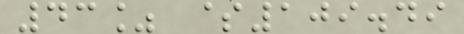43% $109.49
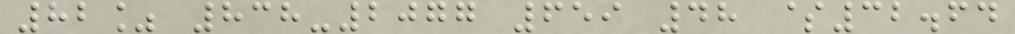82% 838-2077 659 48 $32.64
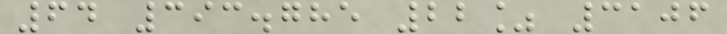64 393.785 22% 3106
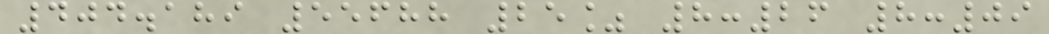404.189 55688 25% 8:26 8:09
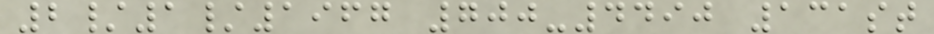2/1/1967 700-4490 131st
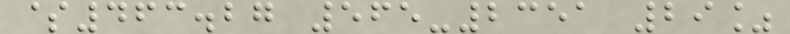$463.27 565-2351 29%
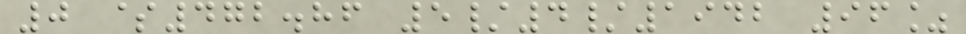0 $472.86 5/4/1942 96%
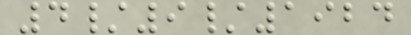4/9/1924
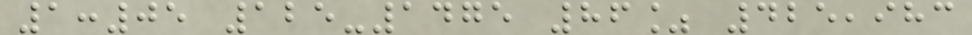1:05 125-1475 86% 425,983
